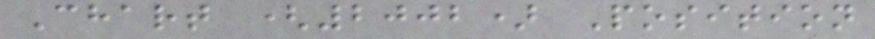Chart (2002) Position
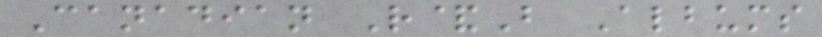Canadian R&B Albums
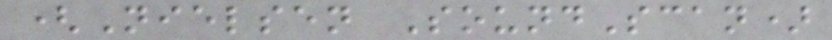(Nielsen SoundScan)
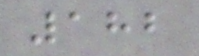182
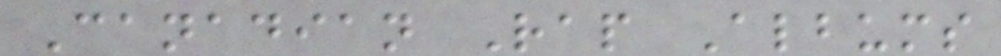Canadian Rap Albums
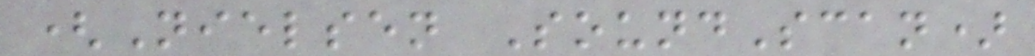(Nielsen SoundScan)
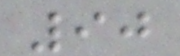90
